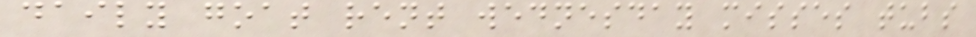daily goat rent wednesday misses tubs
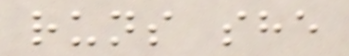runs she
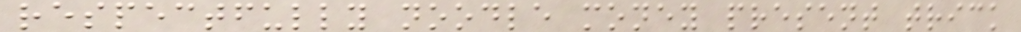respectfully noodle money present trick
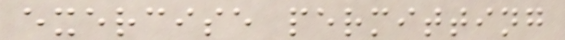exercise permitting
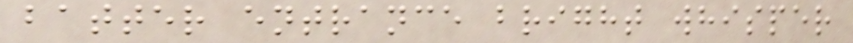batter entrance bright whisper
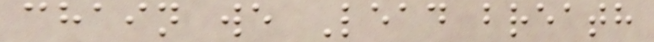chain we Lead breath
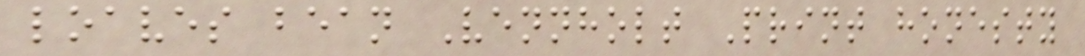loaves bean Vennholt Print honesty
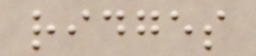ridges
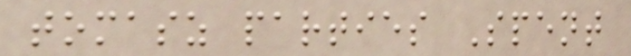tomasz parties Spent
